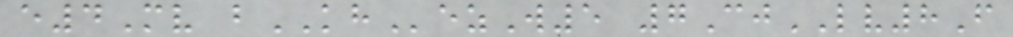e4Mv bKHezW5 7CjLV8F
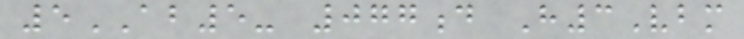5AB5- 077d H3Vbm
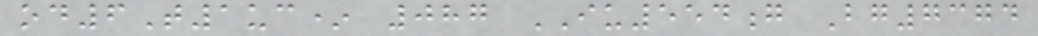od6T1uc* 087 IU554g Bg7374
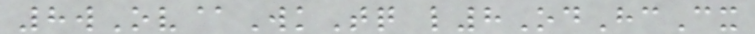8wOv@WkTq l8OdHcCx
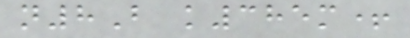n8B k385m+
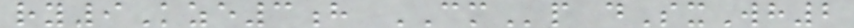ry9Kze3h CMp dSxWh2
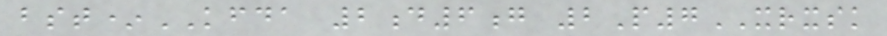bst*KFDA 2d6g 2P7XRXSK
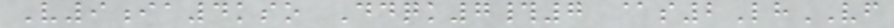V9ia4kso Ddqk7#7 @s2LhVF
